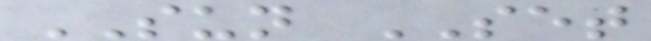SUN SET
